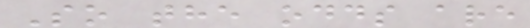So the odds are
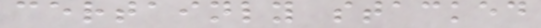certainly stacked
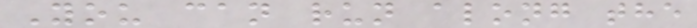You can run along the
